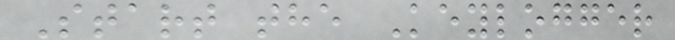Start the Keylogger
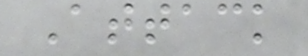Attack
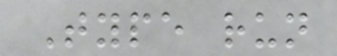Type run
